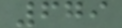679
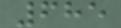685
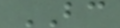BC
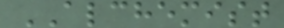ALCHEMIST
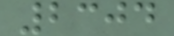2304
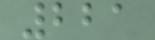221
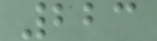223
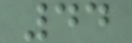44
